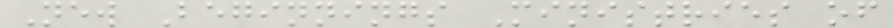New Beginnings Ministries of
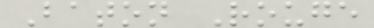Baton Rouge
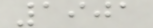1901
